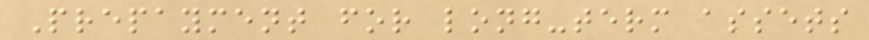Prepayment for long-term assets
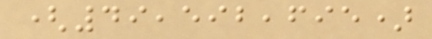(49,592,695)
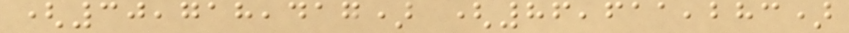(30,718,417) (86,611,283)
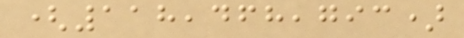(118,468,793)
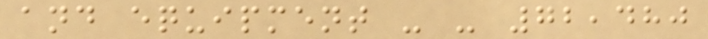and equipment - - 72,480
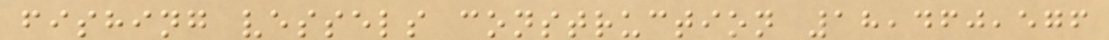fishing vessels construction 18,460,576
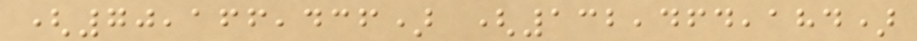(70,166,436) (132,464,184)
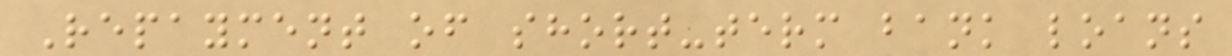Repayment of short-term bank loans
